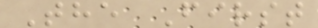The First
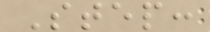Step:
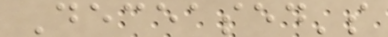Deceased's
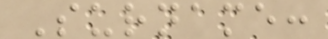Surname:
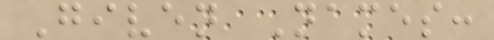Given Names:
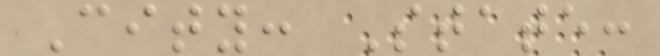City: State:
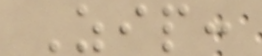Zip:
